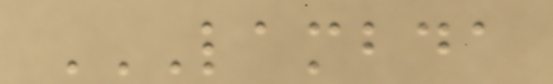LAMBDA
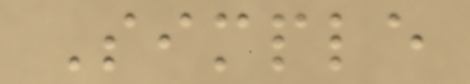Simple
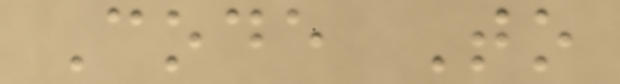Code To
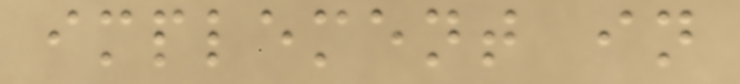implement in
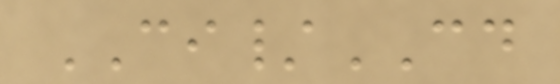CI/CD
